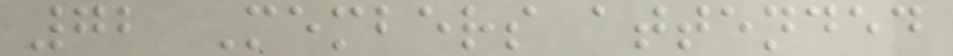72 Members attended
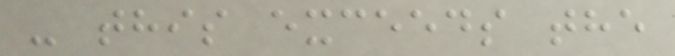- this exceeds the
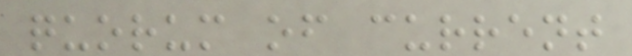quorum of current
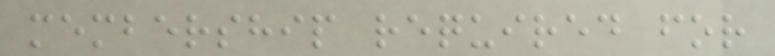membership required for
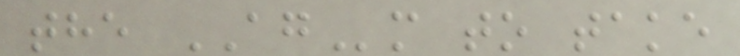the AGm to take
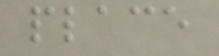place
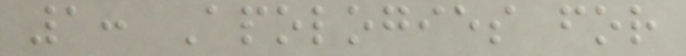1: Apologies for
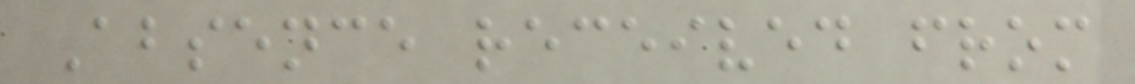Absence received from
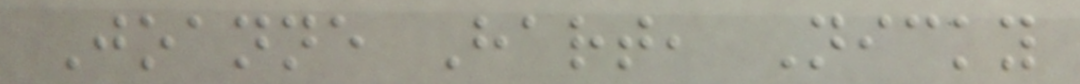Joanne Hart, Nicky
